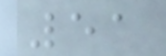51
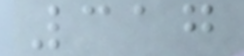317
